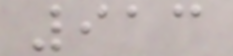913
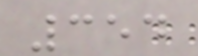354
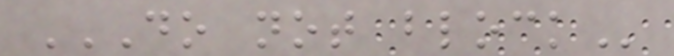DO NOT BLOCK
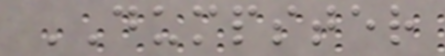DUMPSTER
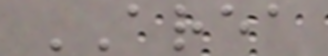AREA
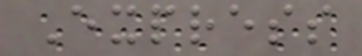Express
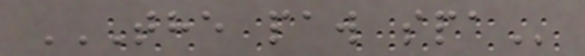THE PAW SPA
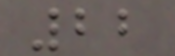22
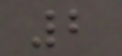2
